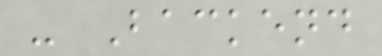- Backend
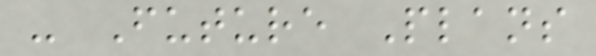- Future Plans
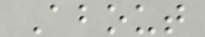About
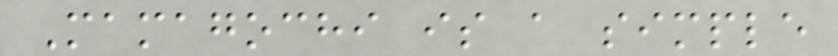Mamagochi is a simple
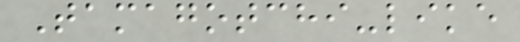Tamagotchi-like
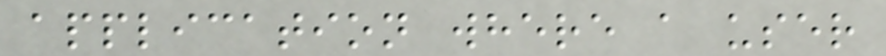application where a user
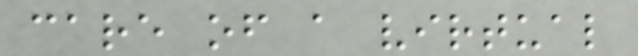care of a virtual
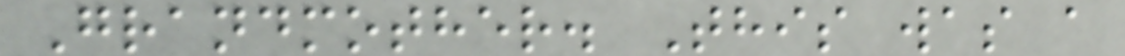Grandmother. This was a
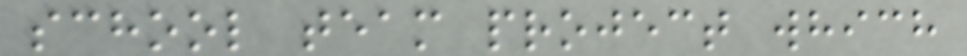school team project which
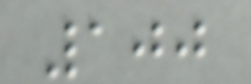100
